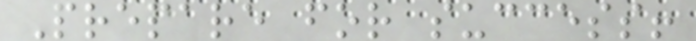Prepare for success!
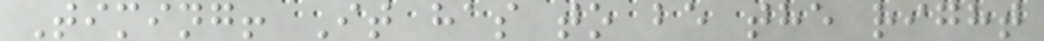Timing! It has to be the right
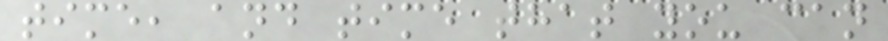time, and time that you can
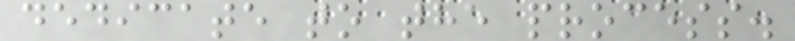dedicate to the process.
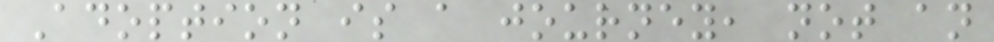Adoption is a journey, not an
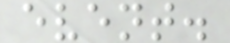event.
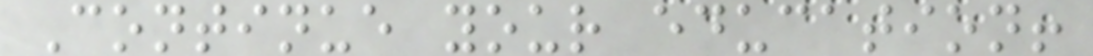Continue your education!
